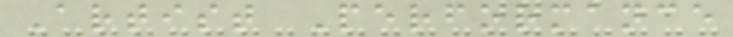Artist Performance
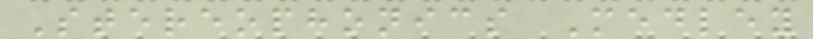Stereophonics Medley
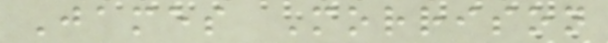James Morrison
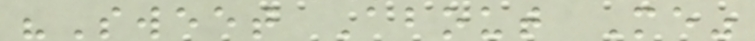"Sweet About Me"
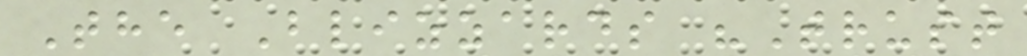The Blizzards "Trust
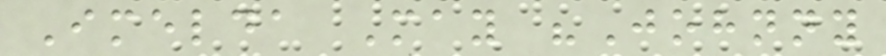Imelda May "Johnny
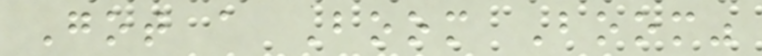Got a Boom Boom"
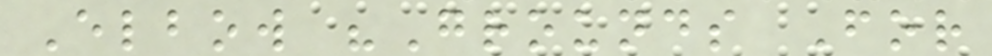Elbow "Grounds For
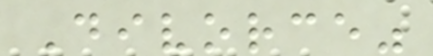Divorce"
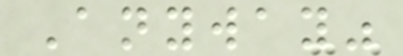Anyway"
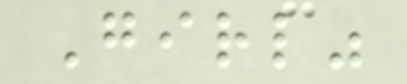Girl"
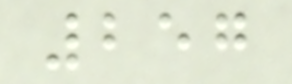257
